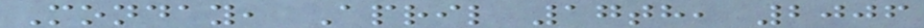Monday, April 17th, 2006
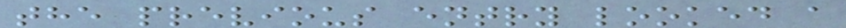the previous entry looked a
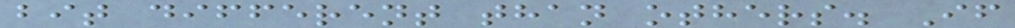bit different than others. If
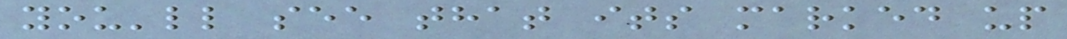you'll see that its marked up
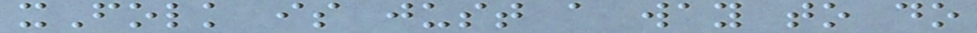xFolk is just a way to do
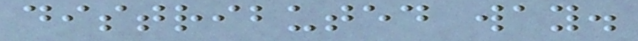distributed way.
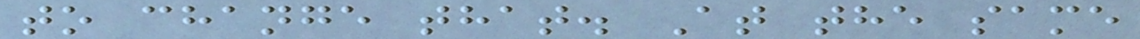to change that. At the same
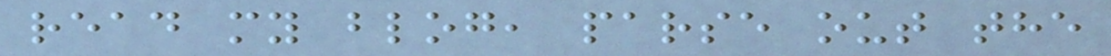read my blog, parse out the
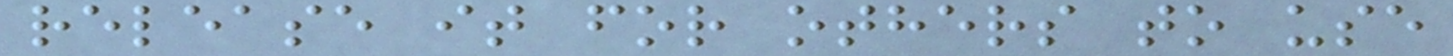release it for others to use
